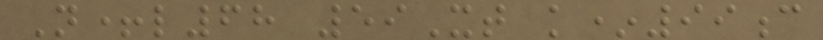N+l68 59Xt k*99c
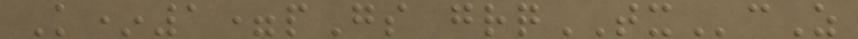K*1=pGs grqTXcZ
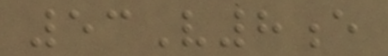53V8e
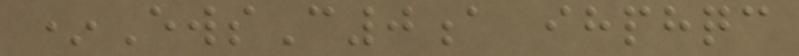*EwsC0a ihphqc
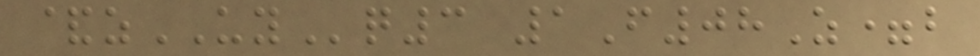&zUYq3 1F08Z=b
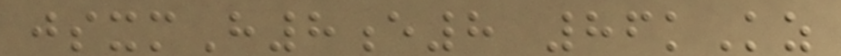jsxmH8e8 86kKz
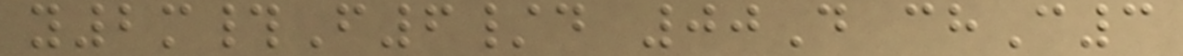y2m#F6/d 00D chC3
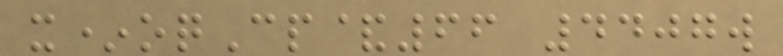x*oqCp&66 4407w
